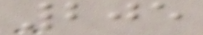205
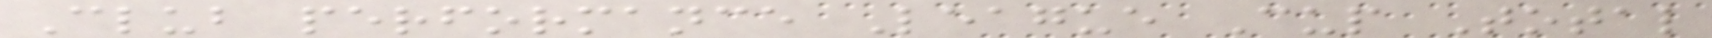Club performance League Cup Total
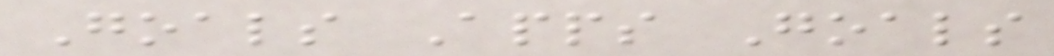Goals Apps Goals
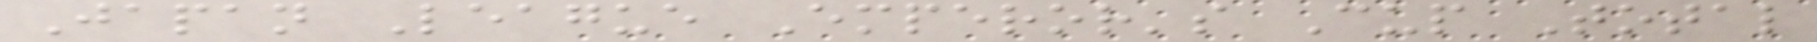Japan League Emperor's Cup Total
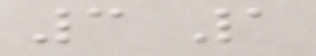3 1
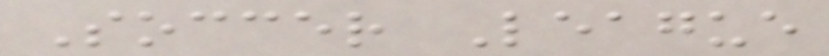Soccer League
